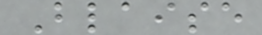Blaise
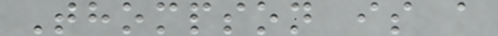Thompson is a
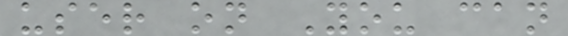user on You can
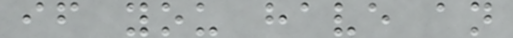if you have an
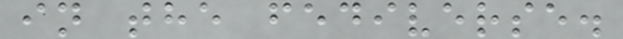in the fediverse.
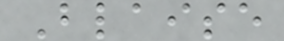Blaise
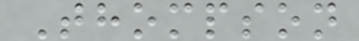Thompson
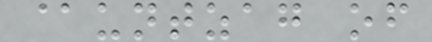@untzag of
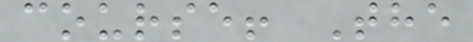course! The
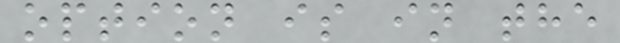option is in the
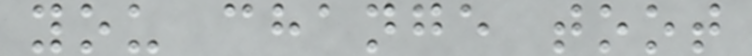you change toot
